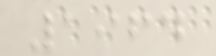1964
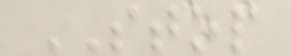STOP
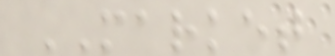MARKET
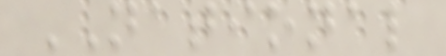NATIONAL
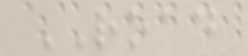ROAD
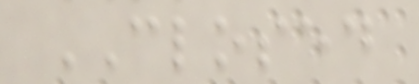CLOSED
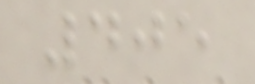405
